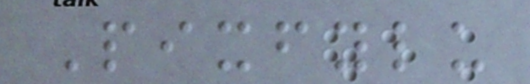Pixfylu
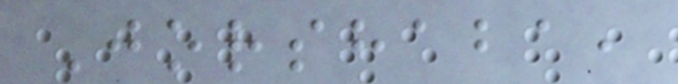Jorshaba,
